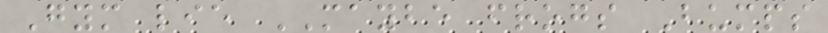Gym lie MAYBE frogs Bumps
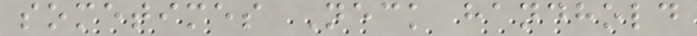sometimes Neck handhold
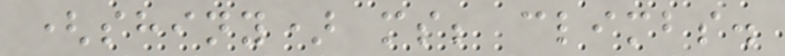(shiny) ms; climbs.
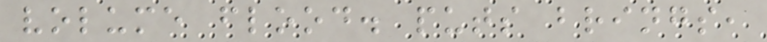volume flood. puts brings,
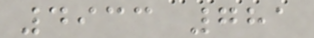4933 781
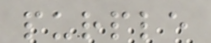purple
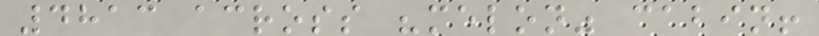4813 across "melon" cabin!
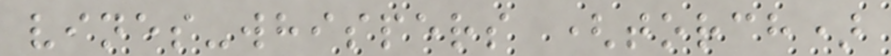vines-whispers (torch)
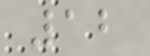12
